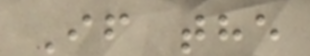If the
